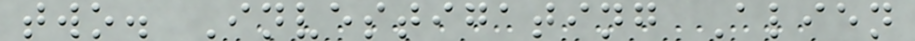two. Investigating Alien
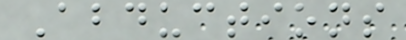Abductions
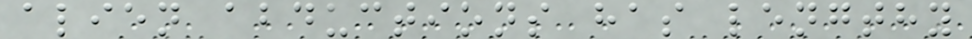alien abductions has lengthy
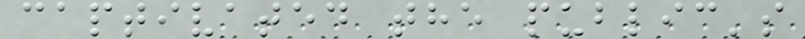captivated the public's
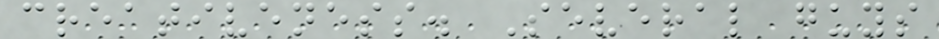creativeness. Several guys
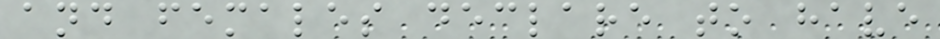and females declare to have
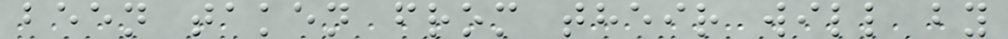been taken from their will by
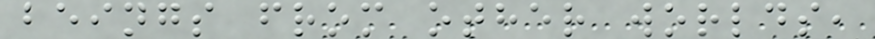beings from other worlds,
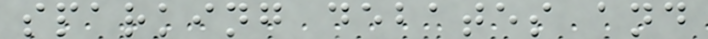sparking debates and
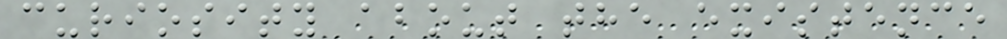curiosity about the existence
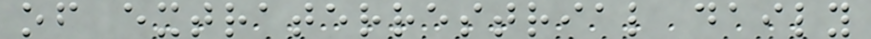of extraterrestrial daily
